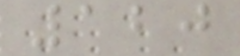120
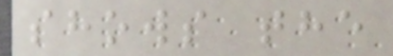shows the
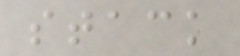stack
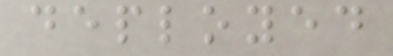deployed
